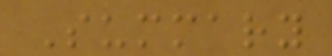Summary
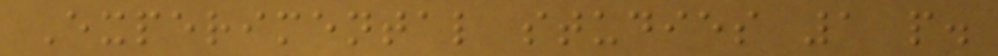Experimental studies 1 p.
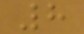8
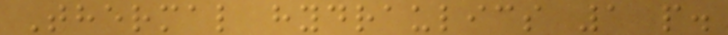Thermal hydraulics 1 p.
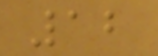12
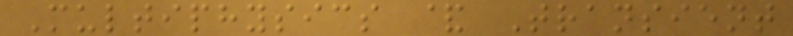Multiphysics & Transient
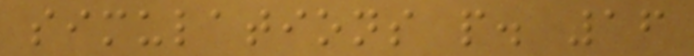simulations p. 16
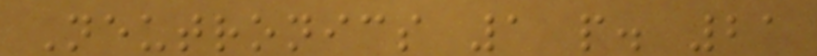Neutronics 1 p. 21
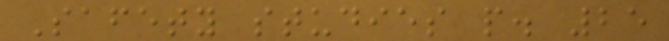Safety studies p. 25
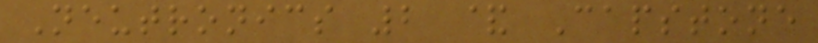Neutronics 2 & Capstone
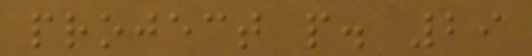project p. 29
